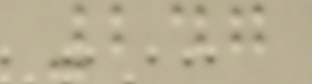247
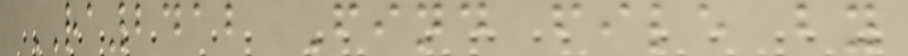RA2412 Find file by
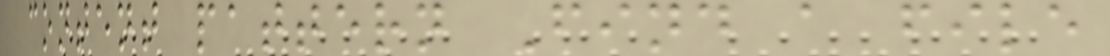content pattern Find a file
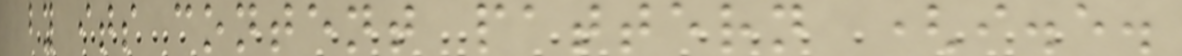by its content pattern (i.e.
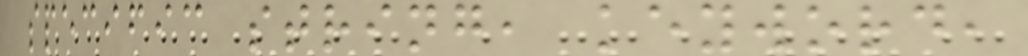specific string, keyword,
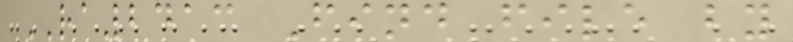RA2413 Find file by
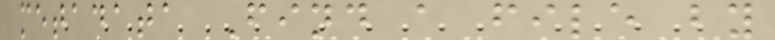metadata Find a file by
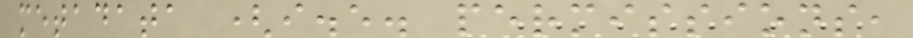metadata (i.e. permissions,
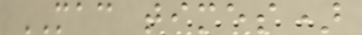MAC times)
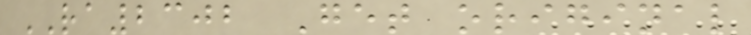RA2302 Get original
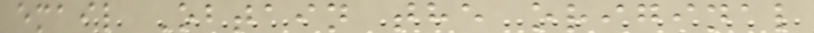email Obtain the original
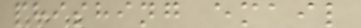phishing email
